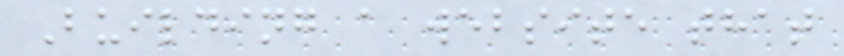Building a website that
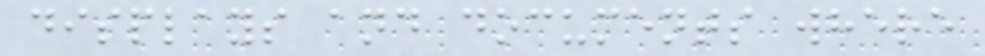displays and documents where
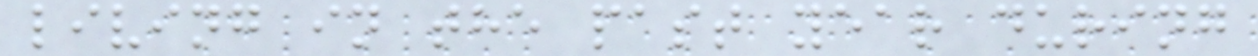living in the past year during
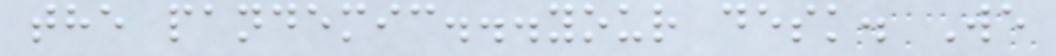the pandemic...your desk. We
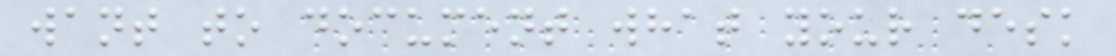want to document what your desk
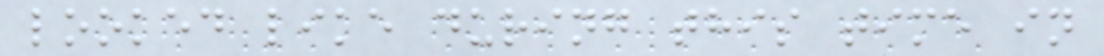looked like during this time in
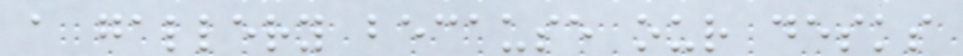a gallery because our desks
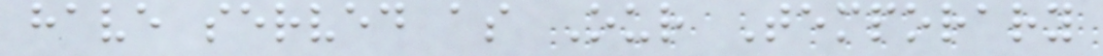have served as Our Temporary
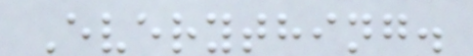Everything.
